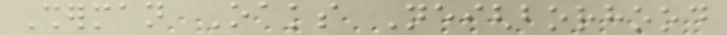Sherman Oaks Neighborhood
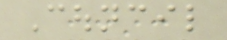Council
